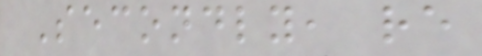Secondly, re
